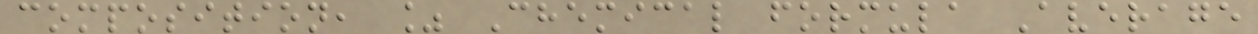composition, % Chemical formula Average
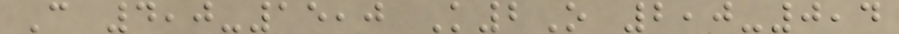C 4,0-15,0 K2O 2,0-0,4
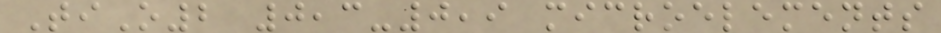TiO2 0,3-0,9 microelements
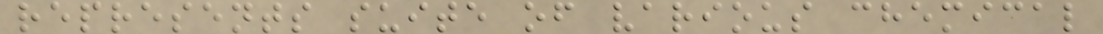represents suite of various chemical
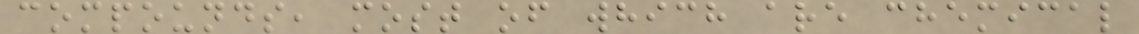compounds, most of which are chemical
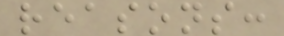reasons:
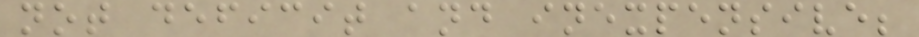not deficit and inexpensive;
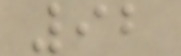92
